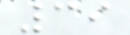39
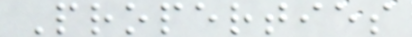Properties
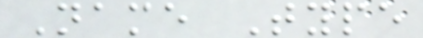Name Type
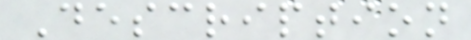Description
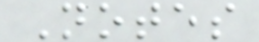Notes
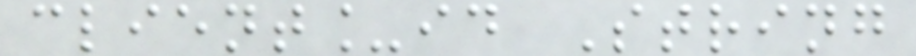client_id String
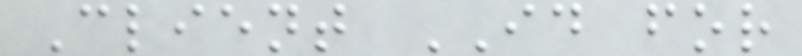Client ID for
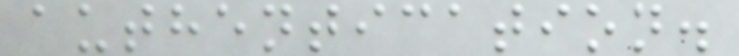authentication.
